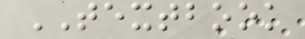TEXTBOOK
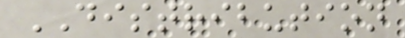DISTRIBUTION
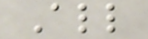All
